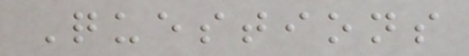Questions
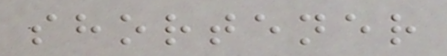shortener
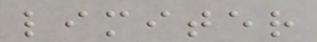limiter
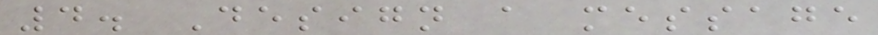4. Design a message
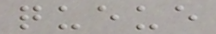queue
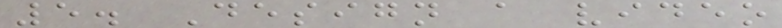5. Design a video
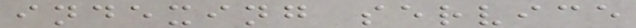indexing service
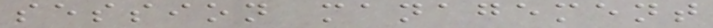session management
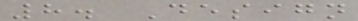8. Design
